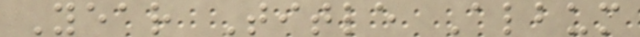Year Title Album
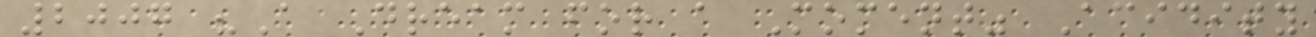2007 "A Dream for a Moment" Acidity
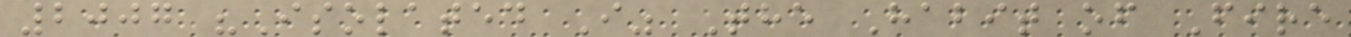2007 "Isolated I" The Habit of Fire
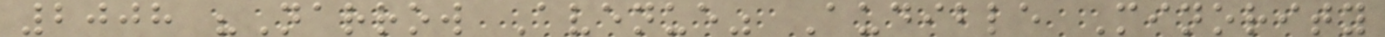2008 "Narrow Avenue" Audible Minority
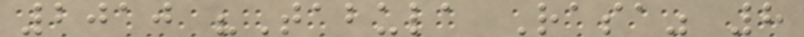2010 "Tabula Rasa" 8
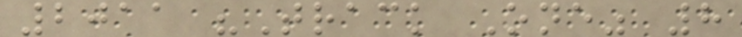2011 "Track One" 8
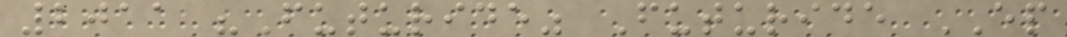2011 "Futuride" Futuride EP
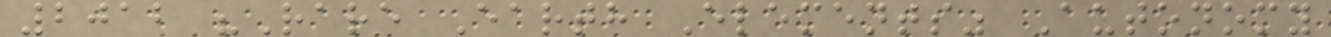2012 "Rare Earth Elements" Autonomy
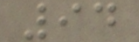94
